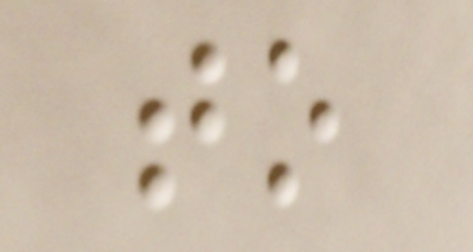to
